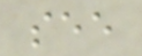see
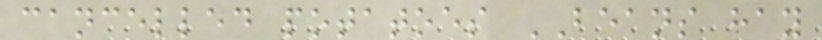cancelled potatoes BEANS hay
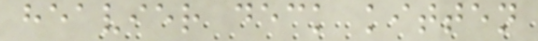heavier deck kitten
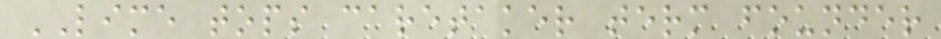LIME tops caretaker term founder
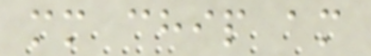mm chip am
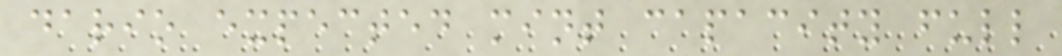dario expected mint capacity full
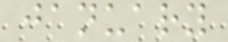january
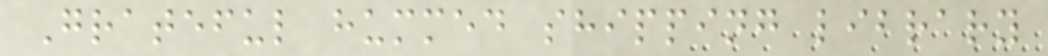Grateful hummed shipping library
